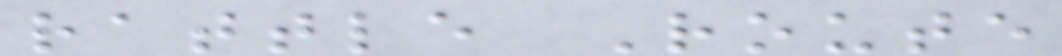rattle Route
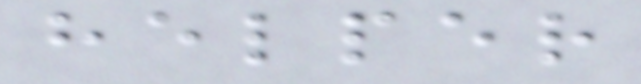helper
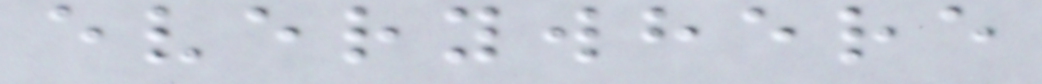everywhere
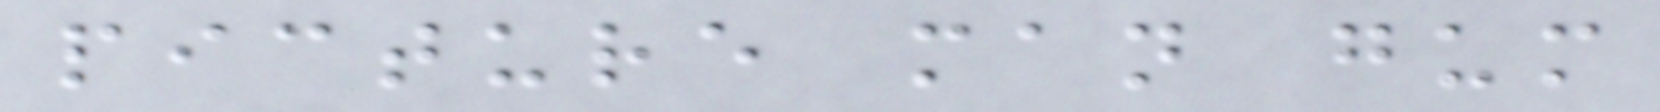picture man gum
